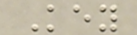Key
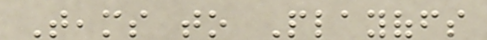Teams to Playoffs
